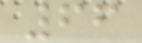66
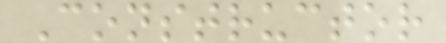Constructor
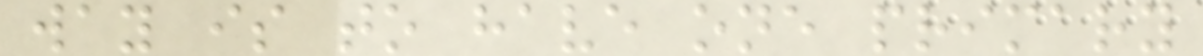way is to have one primary
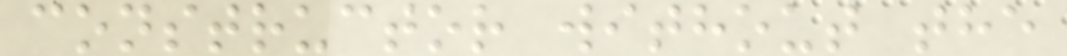constructor without the
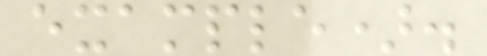example).
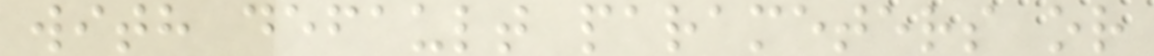with default parameters or
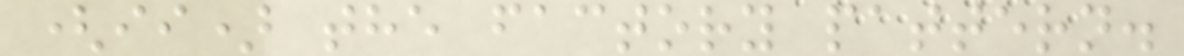(ii) the factory pattern.
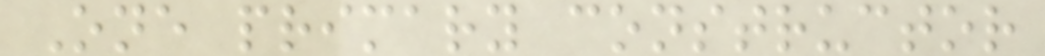One primary constructor
